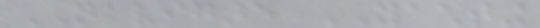NAVIGARE YACHTING
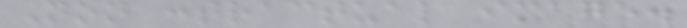Non contractual image.
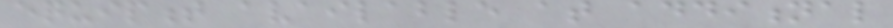equipment available at additional
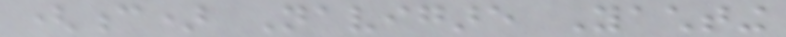(c) Navigare Yachting
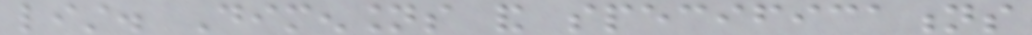list. Dimensions and specifications
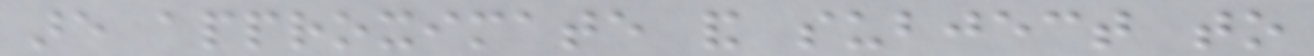are approximate and subject to
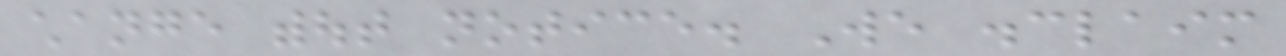change without notice. We disclaim
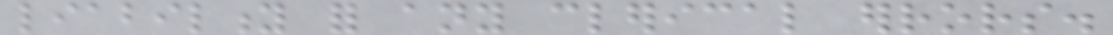liability for any clerical errors.
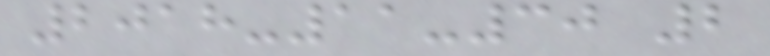2018-11-30 2
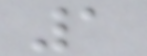1
